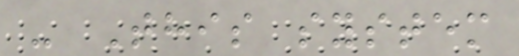- This system
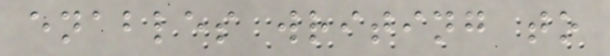enables writing to
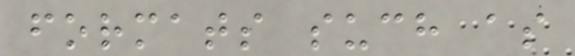formats such as
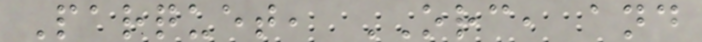Parquet, ORC, and
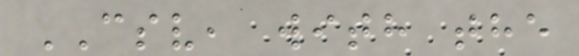CSV, with the
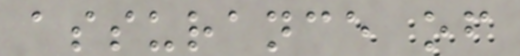assurance of
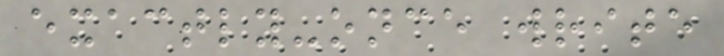exactly-once write
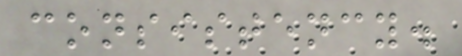consistency.
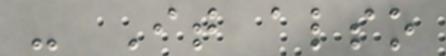- It also
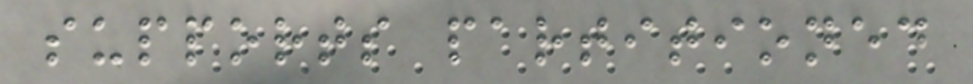supports partitioned
